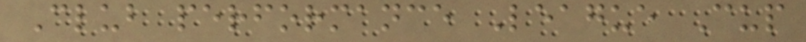Club performance League Cup
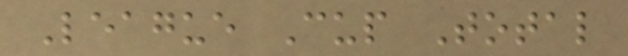League Cup Total
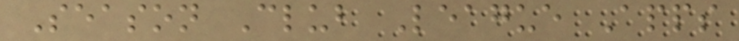Season Club League Apps
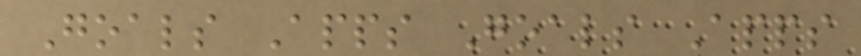Goals Apps Goals Apps
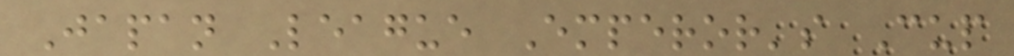Japan League Emperor's Cup
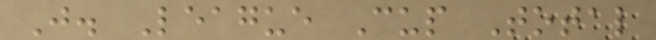J. League Cup Total
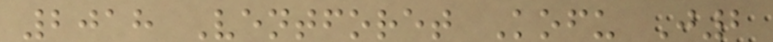2018 Ventforet Kofu J2
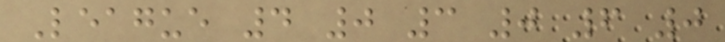League 4 0 3 0 6 0
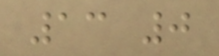13 0
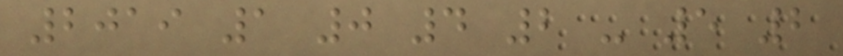2019 1 0 4 2 - 5 2
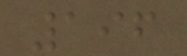196
